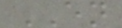EN
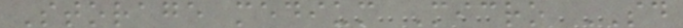Storage medium Micro SD
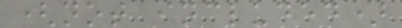(not included)
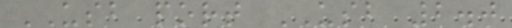USB port USB 2.0
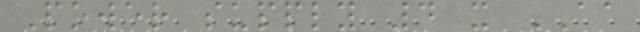Power supply 4 x AA
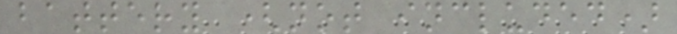battery (not included)
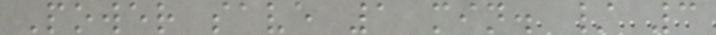Power save 1 min. / 3
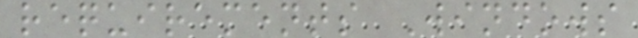requirements Windows
